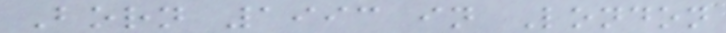Born 1993 in London
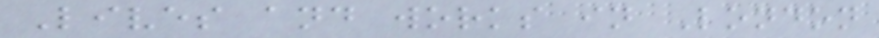Lives and works in London
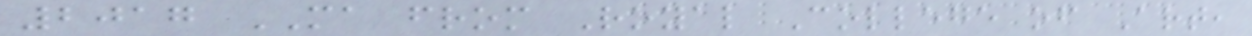2017 MA from Royal College of Art,
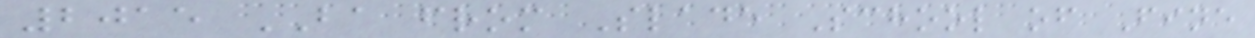2015 BA from Slade School of Fine
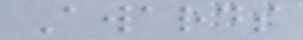Awards
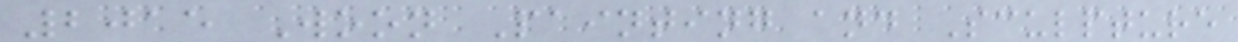2015 Woon Painting and Sculpture
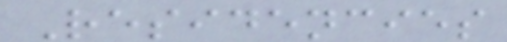Residencies
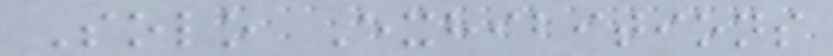Solo Exhibitions
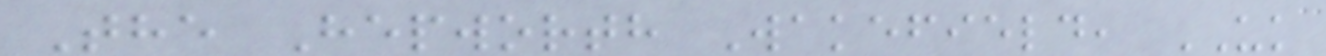The Hepworth Wakefield, UK
